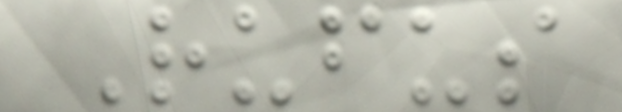Rufus
